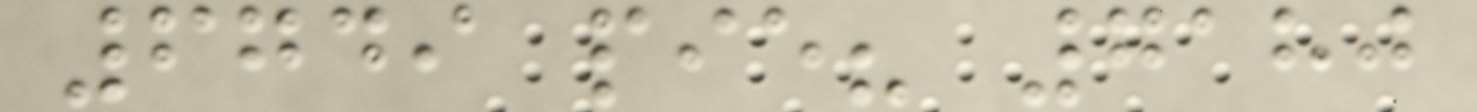6749 pie? 7180
